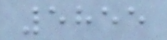5855
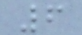6
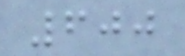600
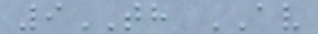9TH AV
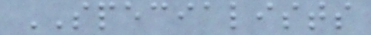SPECIALISTS
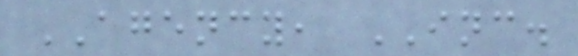AGENCY, INC.
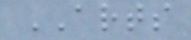ARTS
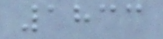1833
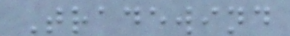Tradewind
